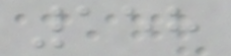158
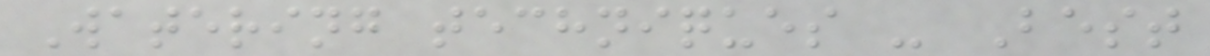Watering techniques - Best
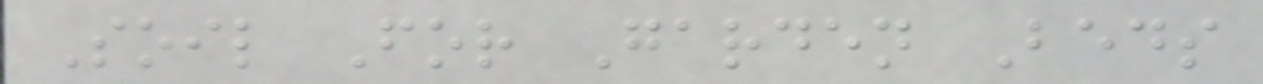Soil For Garden Beds
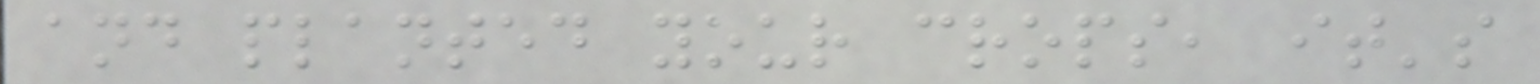and planted your crops, it's
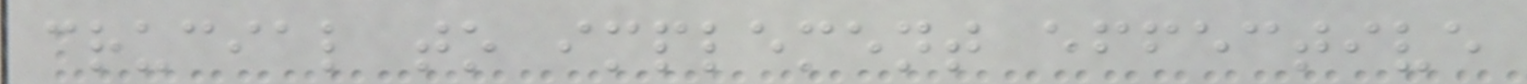crucial to implement effective
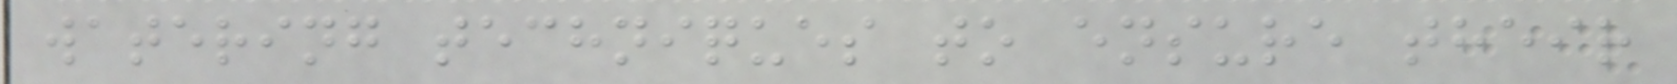watering techniques to ensure their
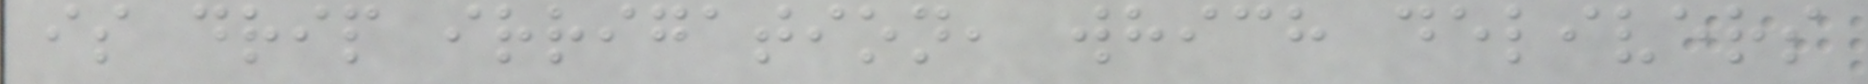is drip irrigation, which delivers
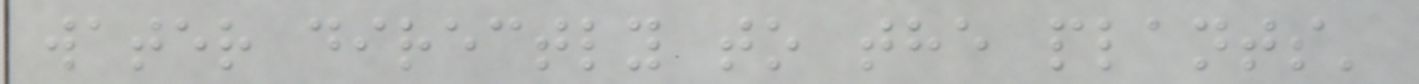water directly to the plants'
